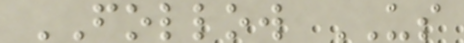FOLLOW US
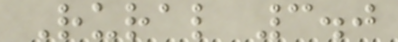Rural 3.0
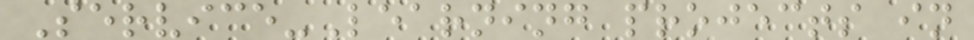Service-Learning projects in
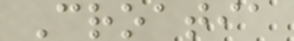Croatia
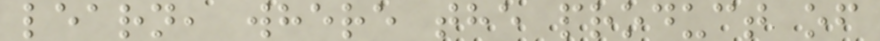learn, where the product of
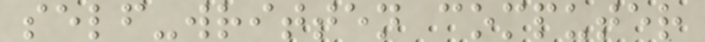self-written computer
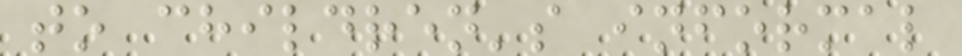to children's informal
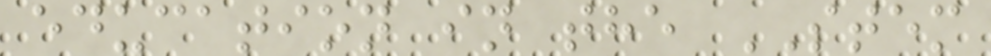education in the STEM
